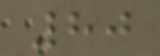80
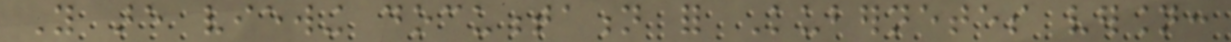You are viewing documentation for Kubernetes version:
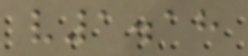v1.18
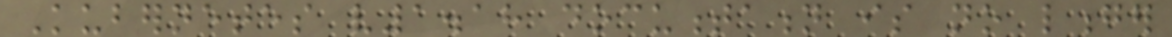Kubernetes v1.18 documentation is no longer
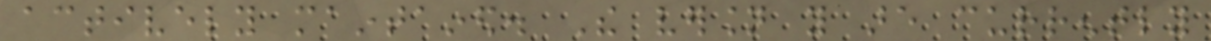actively maintained. The version you are currently
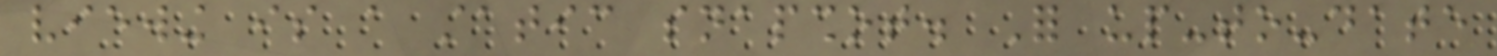viewing is a static snapshot. For up-to-date
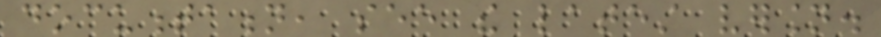documentation, see the latest version.
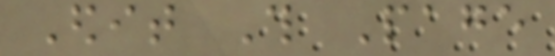Edit This Page
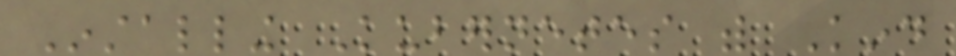Installing Kubernetes with Kind
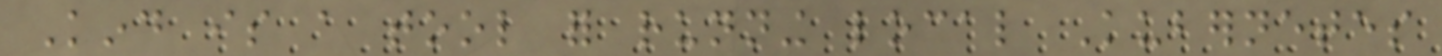Kind is a tool for running local Kubernetes
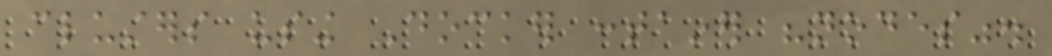clusters using Docker container "nodes".
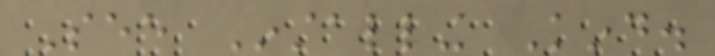See Installing Kind.
